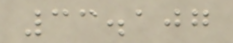33.107
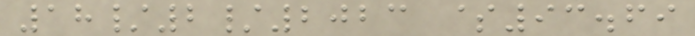18/2/2023 $93.69
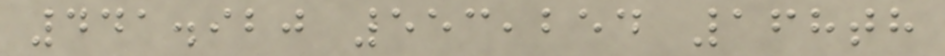441.920 553,254 168th
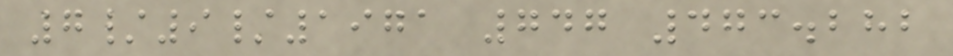7/9/1971 747 473.282
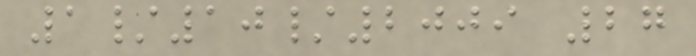1/10/2009 27
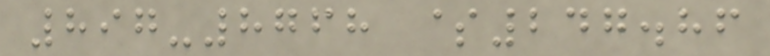897-8768 $247.86
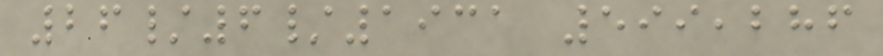26/6/1931 599,286
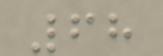68
